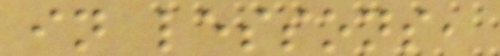in lessons,
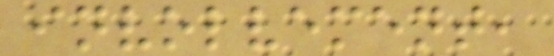involvement,
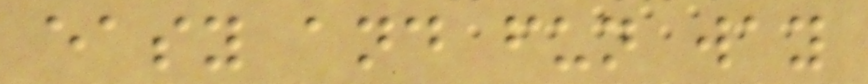easy and fun way
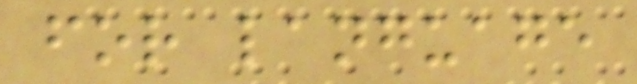for language
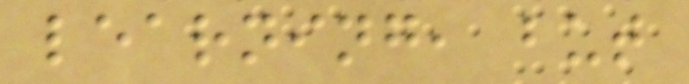learning, but
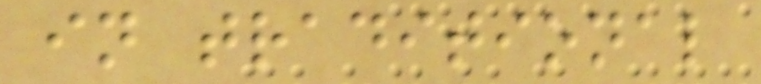in traditional
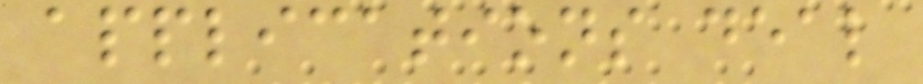applications deal
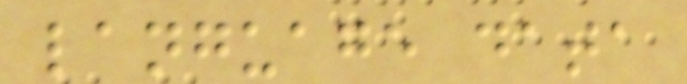language data
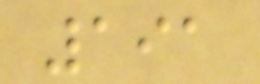191
